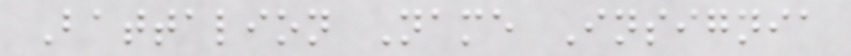Battalion Name Insignia
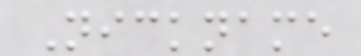Nickname
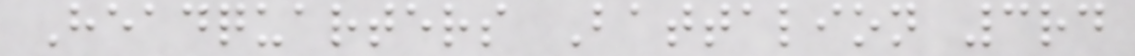Headquarters Battalion 3rd
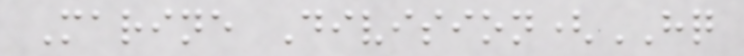Marine Division(HQ
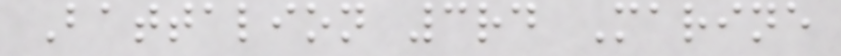Battalion 3rd Marine
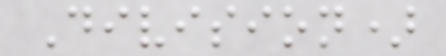Division)
